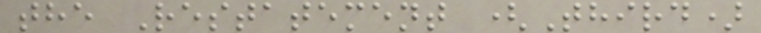the Restatement (Third)
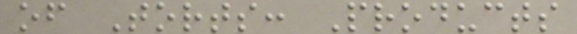of Torts: Products
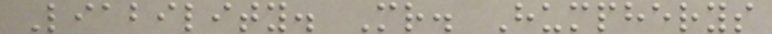Liability. Mr. Humpherys
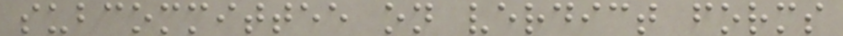subcommittee on verdict forms
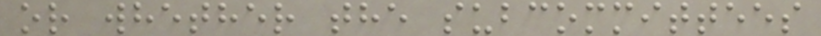or whether the subcommittees
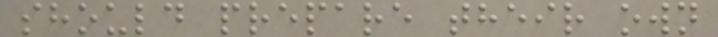should prepare their own
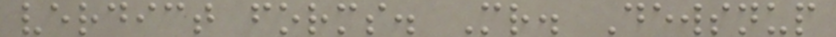verdict forms. Mr. Dewsnup
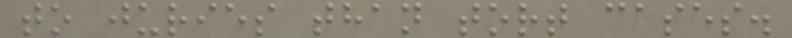to juries than tort cases.
